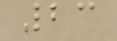23
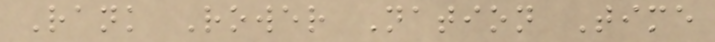Rank Rower Nation Time
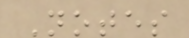Notes
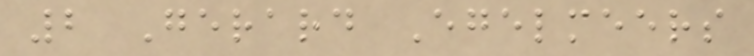2 Gerard Egelmeers
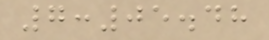7:05.48
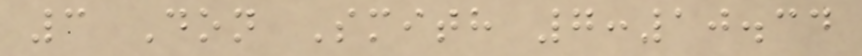3 Don Smith 7:10.34
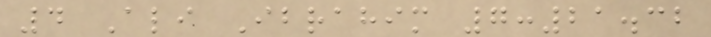4 Ali Ibrahim 7:21.32
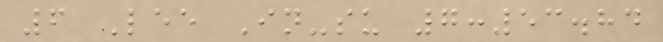6 Lee In-su 7:53.84
